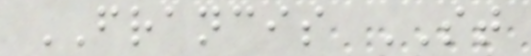FRANCIS ST
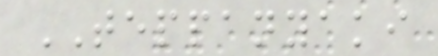TEPPANYAKI
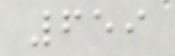659
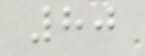80
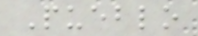Pueblo
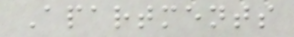Apartments
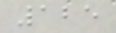125
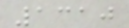1310
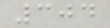304
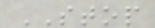STOP
